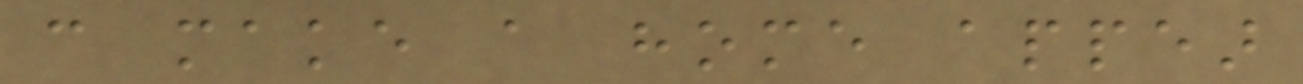can make a home appear
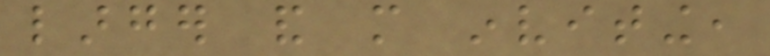larger and more inviting,
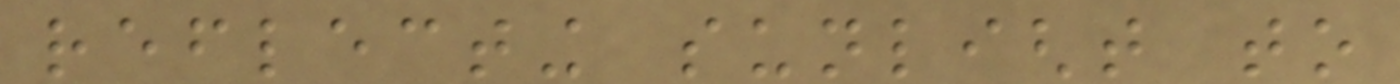reflecting sunlight to
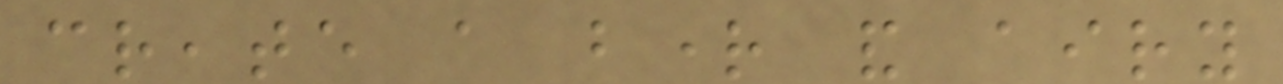create a bright and airy
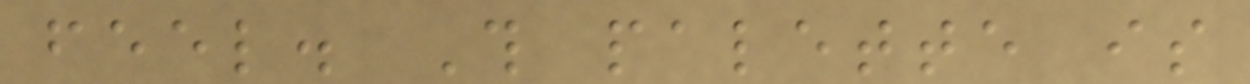feel. This palette is
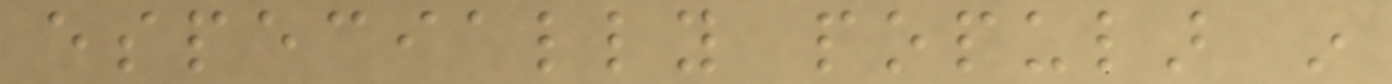especially popular in
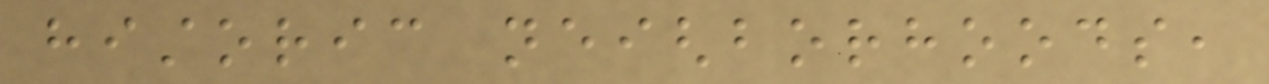historic neighborhoods,
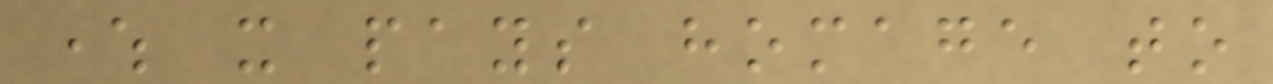where it pays homage to
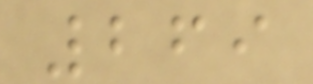269
